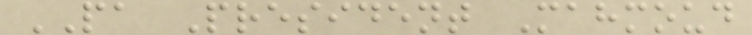PA President Mahmoud
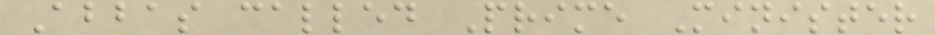Abbas called Prime Minister
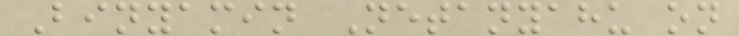Binyamin Netanyahu on
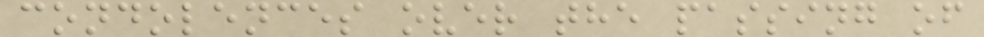condolences over the passing of
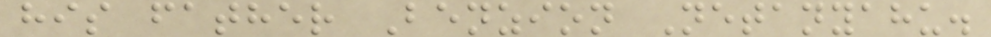his father Benzion Netanyahu.
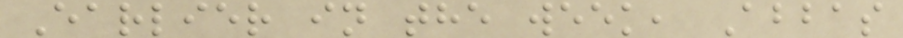Earlier in the week, Abbas
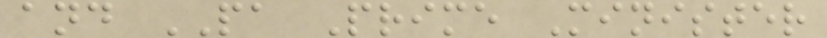and PA Prime Minister
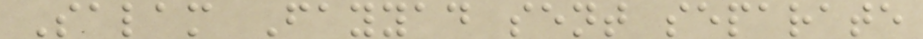Salam Fayyad sent separate
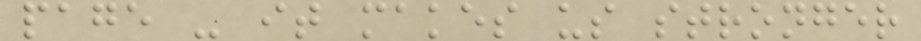page - it makes us stronger
